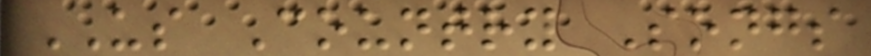US Country Songs
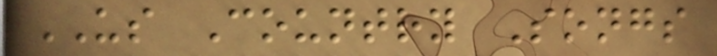US Country Songs
